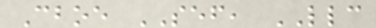Cboe SEF, LLC
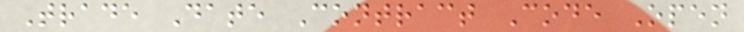Trade Date Contract Code Open
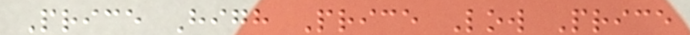Price High Price Low Price
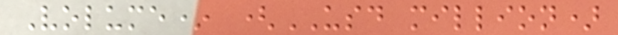Volume* (USD million)
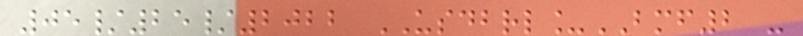05/25/2022 USDBRL_BMF2 -
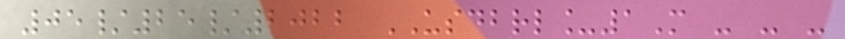05/25/2022 USDBRL_1M - - -
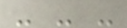- - -
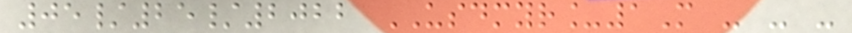05/25/2022 USDMYR_1M - - -
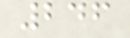246
